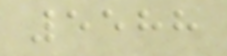5588
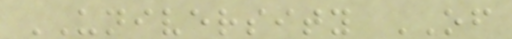UNIVERSITY OF
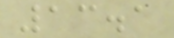13.1
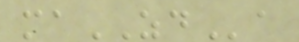maZDa
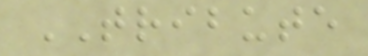TRIBUTE
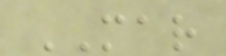MAR
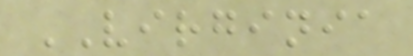VIRGINIA
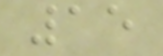15
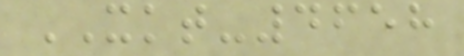XKT-4658
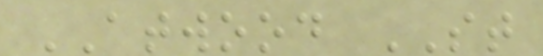ATWOOD ST
